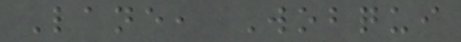Lane, Wobqui
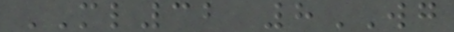ML32 8WG
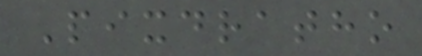Pixdratho
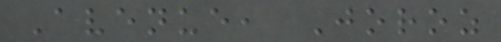Avenue, Joroz
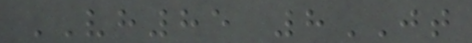VH85 8JT
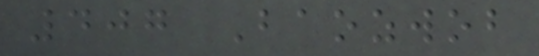407 Baozwob
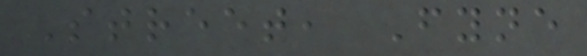Street, Fyne
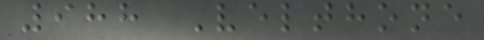988 Velthone
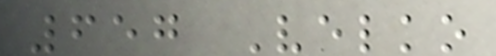657 Velko
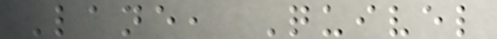Lane, Quivel
